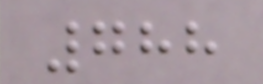788
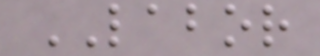LABOR
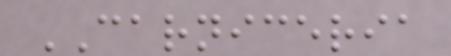CARNICERIA
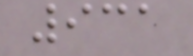931
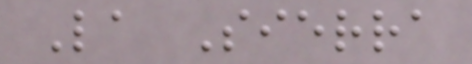La Sierra
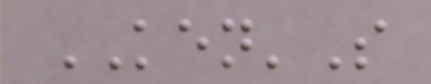KEN'S
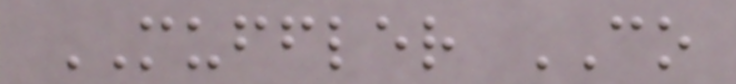MUFFLER CO
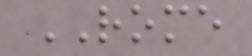ROME
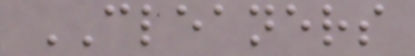CLEANERS
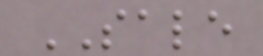SALE
